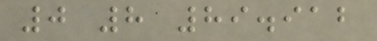0 8 89.912
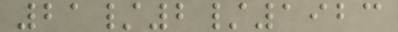21/2/1923
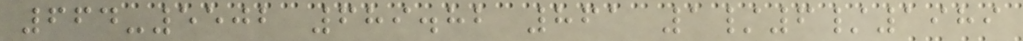664-5502 689.82 861 1/6/1989
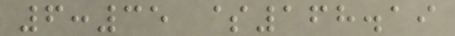6:35 $168.19
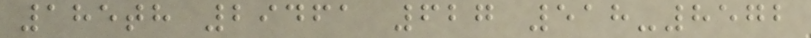185th 29461 627 518-8572
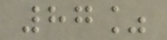87%
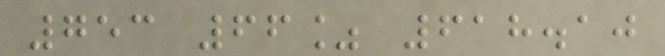753 66% 618.10
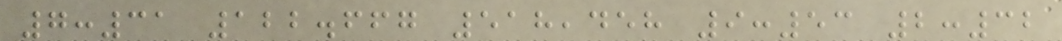7:31 122.667 518,458 9:53 2:32
